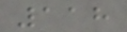118
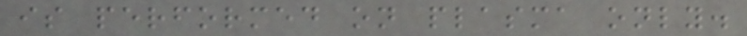is performed on plasma only.
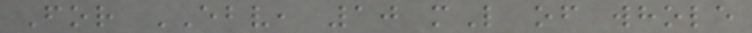For EBV, 10 mL of whole
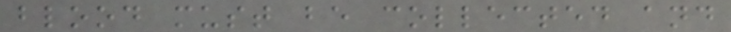blood must be collected and
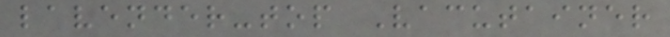lavender-top Vacutainer
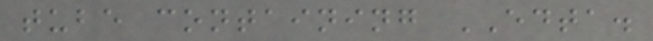tube containing EDTA.
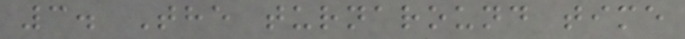3. The turnaround time
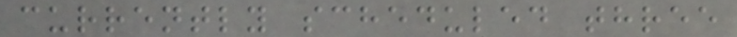currently scheduled three
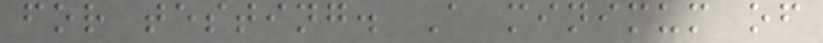for testing. A minimum of
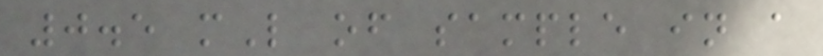0.5 mL of sample in a
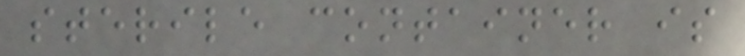sterile container is
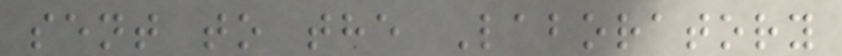sent to the Laboratory
